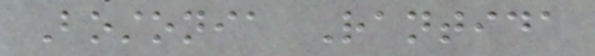Bostonia Rantida
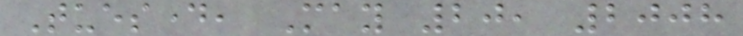Tuesday, May 20, 2008
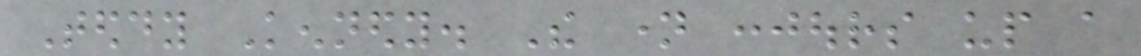Teddy Kennedy. The name conjours up a
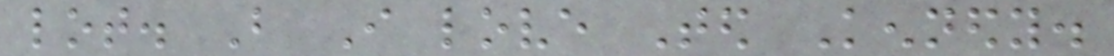lot. But I love Ted Kennedy.
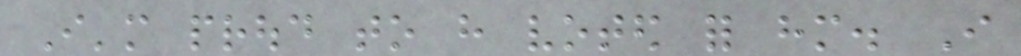I'm proud to have voted for him. I
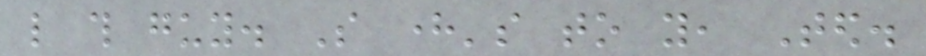like this guy. So here's to you, Ted.
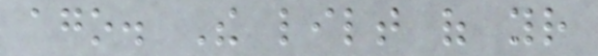ago. The lilt of your
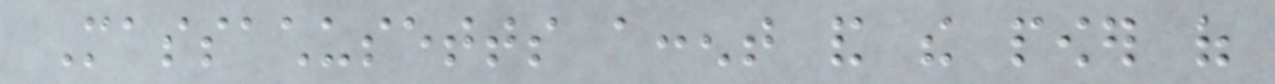Massachusetts accent and the power of
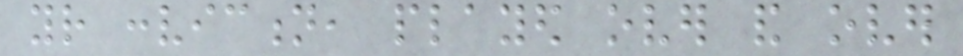your conviction, played over and over
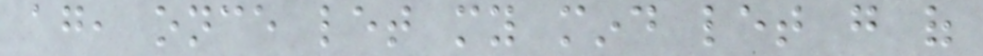again, once let my mind let go of
